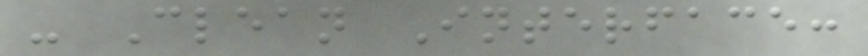- Clean Interface:
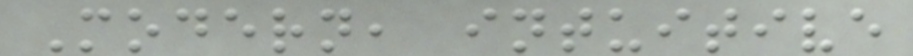Modern, intuitive
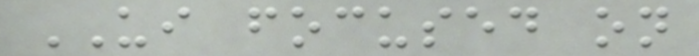UI focused on
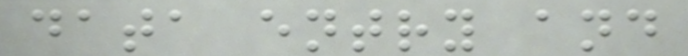data entry and
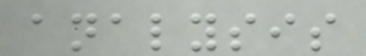analysis
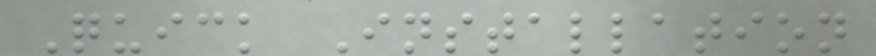Quick Installation
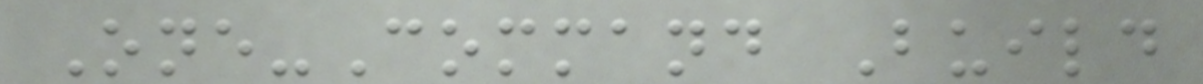One-Command Build
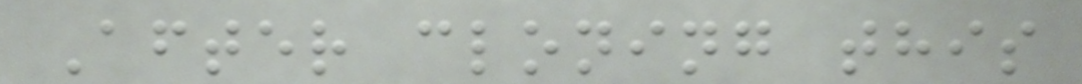After cloning this
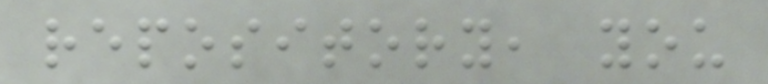repository, you
